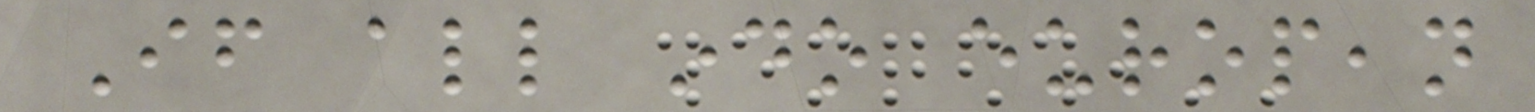If all indo european
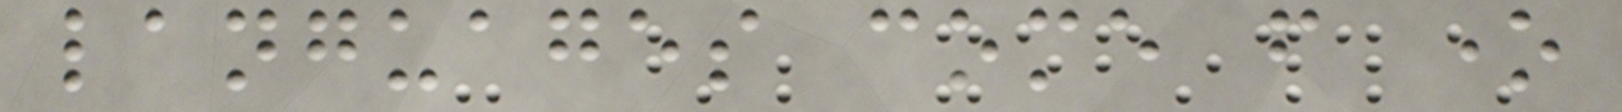languages come from one
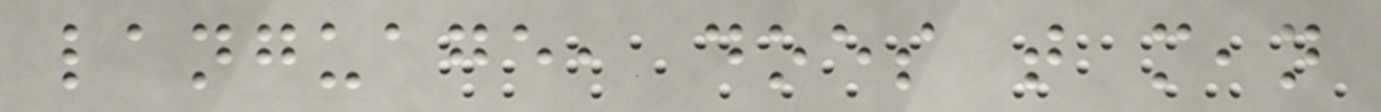language, does that mean
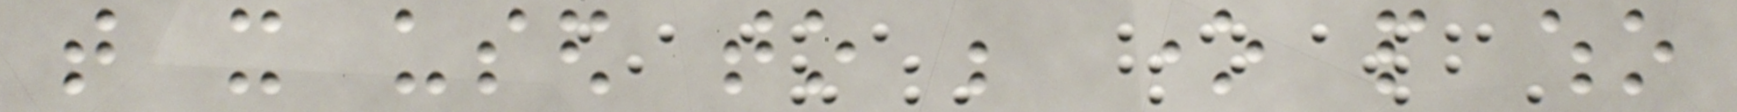that it used to be one people who
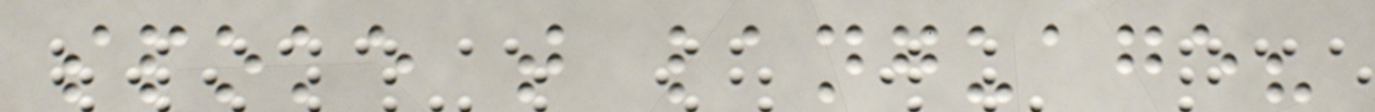spoke that language?
